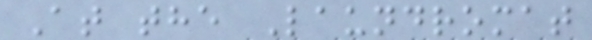At the Laundromat
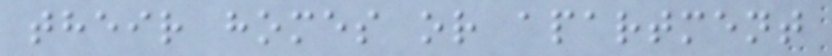their homes or apartment
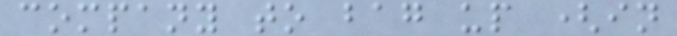company to bag up (in
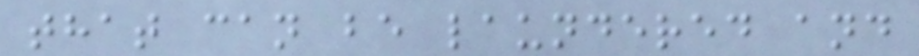that can be laundered and
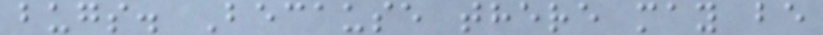bugs. Because there may be
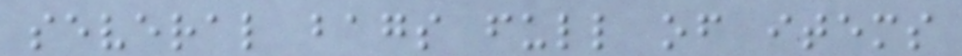several bags full of items
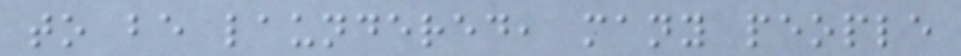to be laundered, many people
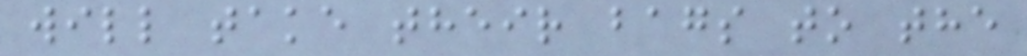will take their bags to the
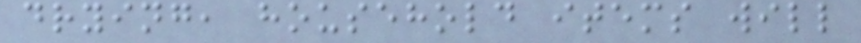drying, household items will
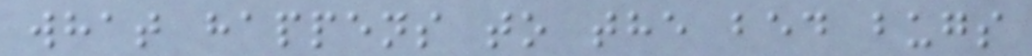what happens to the bed bugs
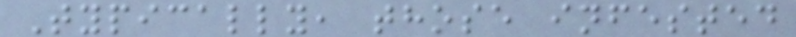Typically, those infested
